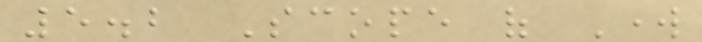5.2 Scope of Work
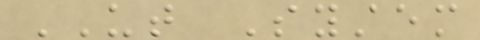UT System
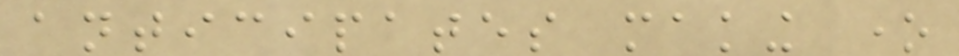anticipates making one
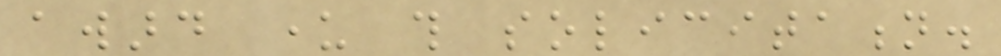award under this solicitation.
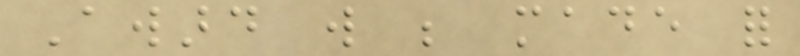Award will be made for
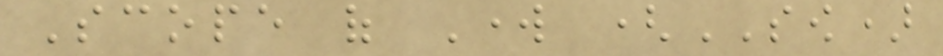Scope of Work (SOW)
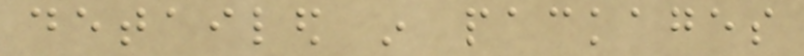detailed in packages
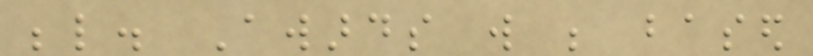below. Awards will be based
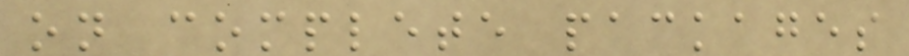on complete packages
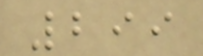299
